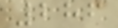286
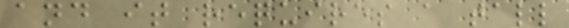and it requires a tall
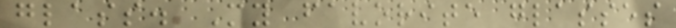glass. My favorite glasses
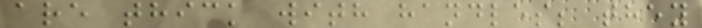are thick with handles; they
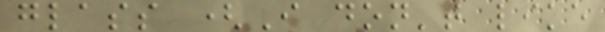glass (I don't like
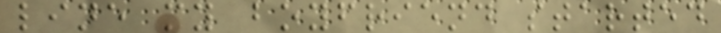line my boyfriend started
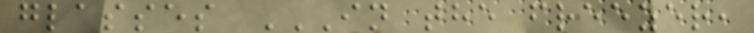glasses IN THE FREEZER,
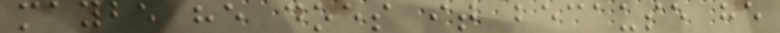maybe he does it because he
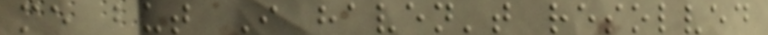me but I haven't resolved
